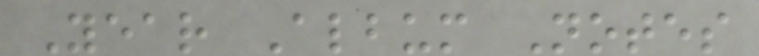Year Album Notes
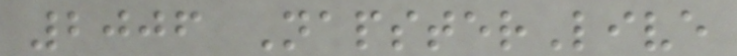2006 NapsterLive
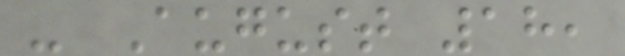- August 18,
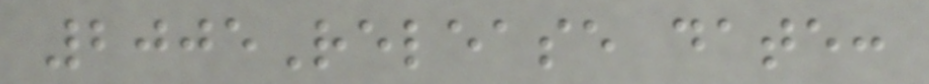2005Release date:
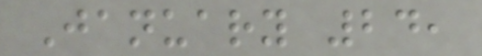January 24,
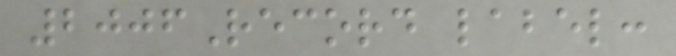2006Record label:
